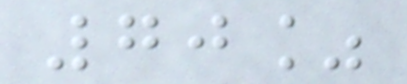70%
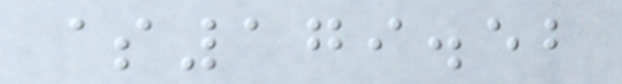$179.52
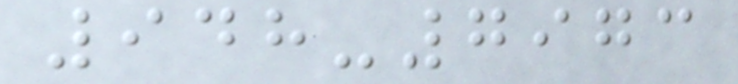948-7973
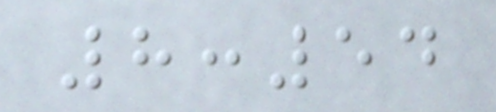8:54
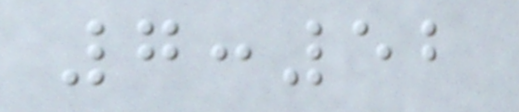7:52
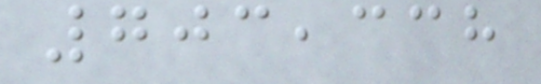703,338
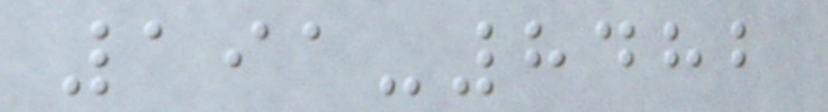191-8482
